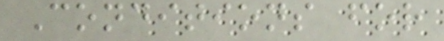Conditions for
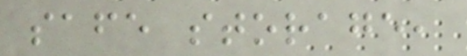safe storage,
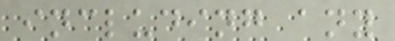including any
